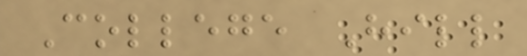College Hill
